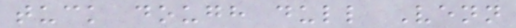tuck dough dull Venn
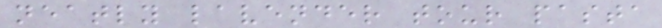neatly lavender tour pasta
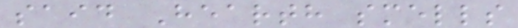said Hearth smells
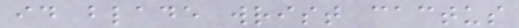id blade wrist cactus
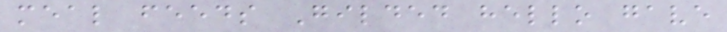meal feeds Gilded hello gave
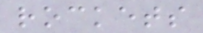rockets
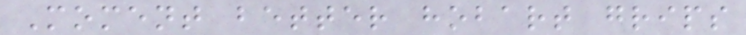Moment better hobart grips
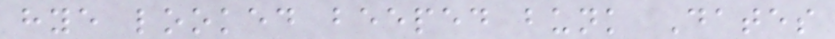hye looked beeped bunk Dates
